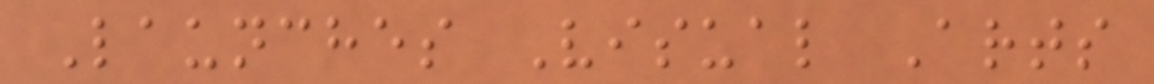Launches Visual Arts
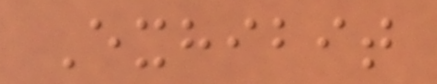Exhibit
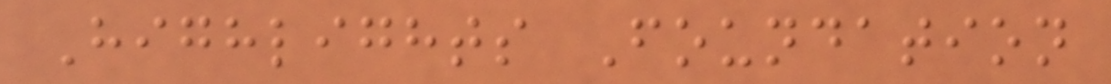Highlights Foundation
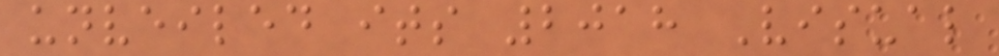unveiled its 2018 Visual
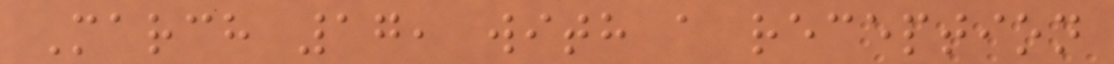March 17, with a reception
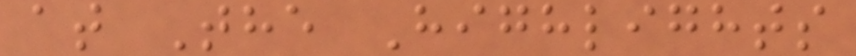at The Highlights
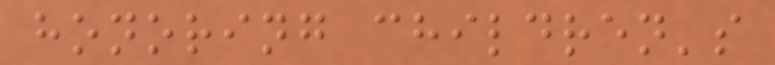honoring children's
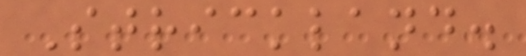Strickland.
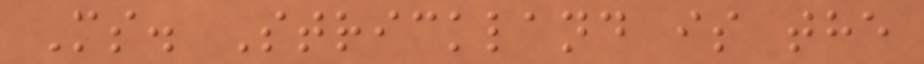Ms. Strickland is the
